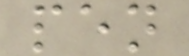pen
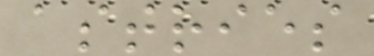astries
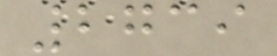2739
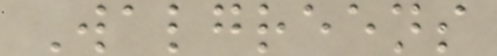Walgreens
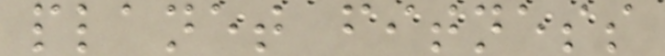planet fitness
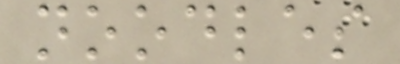noodles
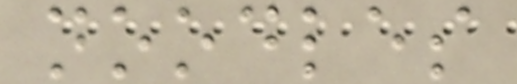noodles
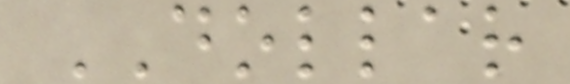DOLLAR
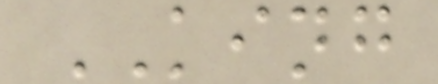KING
